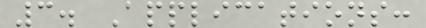3. Applications:
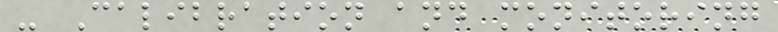- Calibration and monitoring
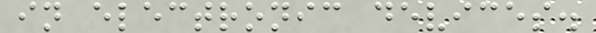in electronic devices.
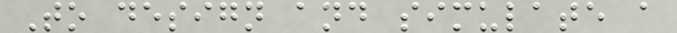To design and simulate a
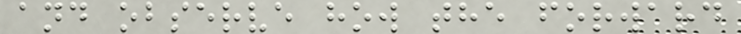and observe how the forward
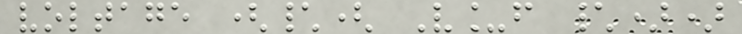voltage (\( V_f \))
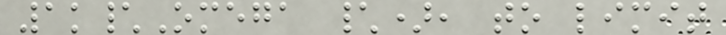1k\Omega \), to limit
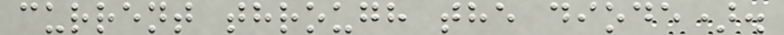current through the diode).
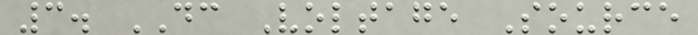3. DC Voltage Source
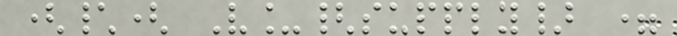(\( V_{supply} =
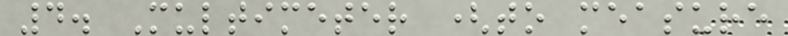4. Multimeter (to measure
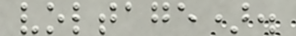voltage).
